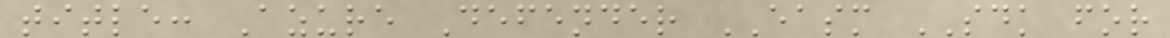title: Azure Defender EASM SDK for
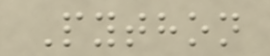Python
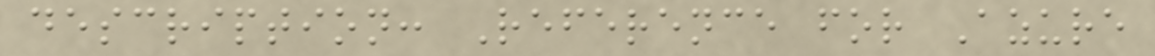description: Reference for Azure
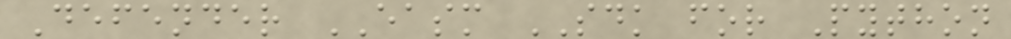Defender EASM SDK for Python
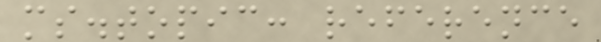ms.topic: reference
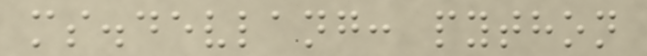ms.devlang: python
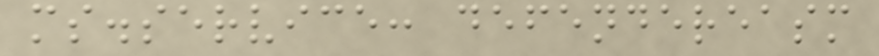ms.service: defendereasm
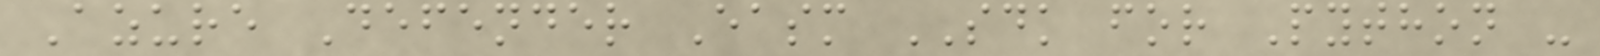Azure Defender Easm SDK for Python -
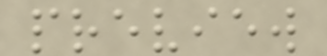preview
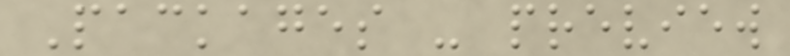Packages - preview
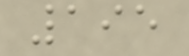195
